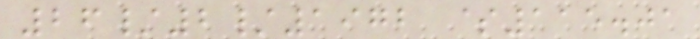26/2/1972 $115.01
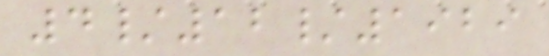4/12/1929
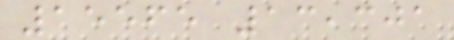15565 13,301
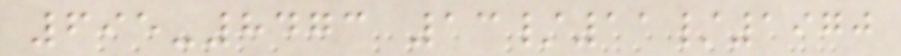695-8473 13/11/1970
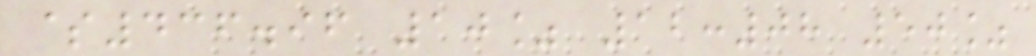$436.96 10% 12:08 50%
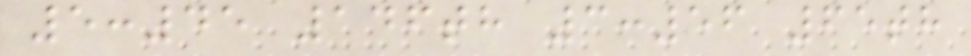5:45 146th 3:56 65th
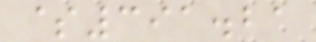$391.21
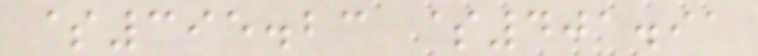$395.23 $401.91
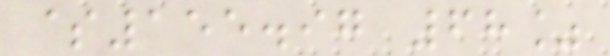$155.97 68%
